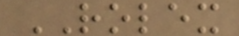ROLEX
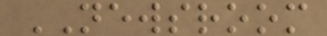NEWSROOM
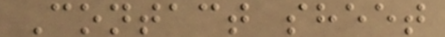Contact sheet
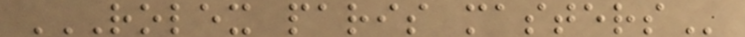ROLEX PARIS MASTERS
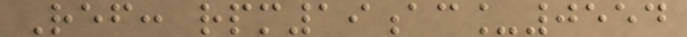Ref: rpm19ac_0554
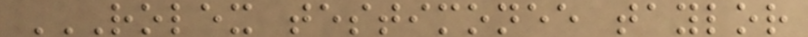ROLEX TESTIMONEE TAYLOR
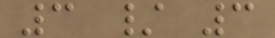3 / 3
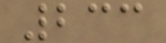233
